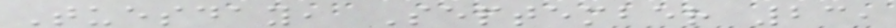Tuesday, September 23,
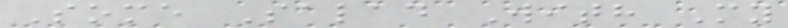Some Salad With My
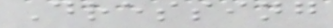Dressing
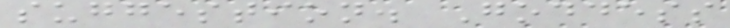suggestion. Goddess
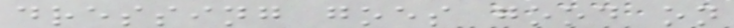dressing goes good on
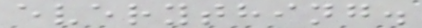everything.
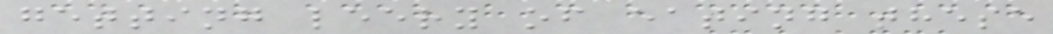getting leery of eating these
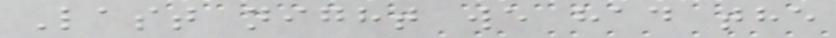Last night we had the
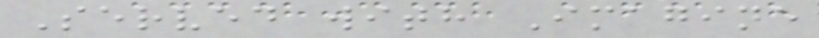Served with Imagine
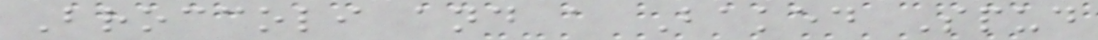Broccoli and a Baked Spud
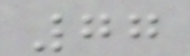77
